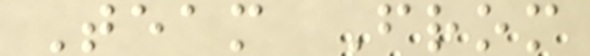Team From
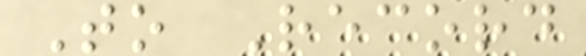To Record
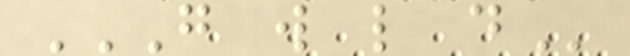G W L D
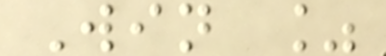Win %
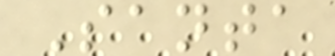Santa
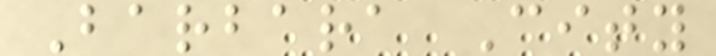Barbara City
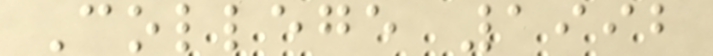College 1992
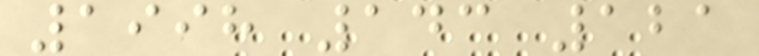1998 143 121
